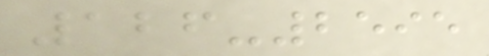126-2595
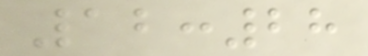12:28
